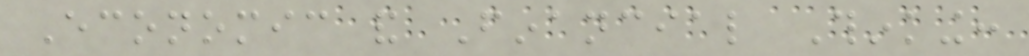Economic and Financial Thinking:
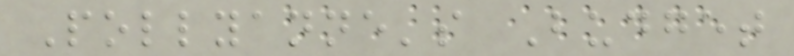Pollyanne's Budget
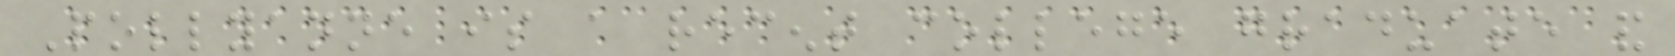Pollyanne is a recent college graduate and
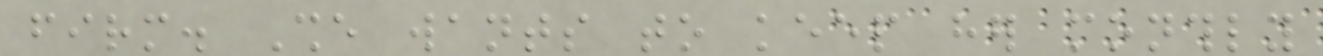firm. She wants to keep her monthly
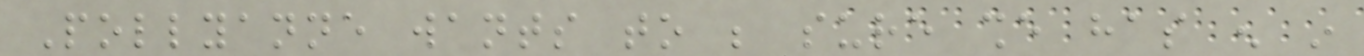Pollyanne wants to be sure she has enough in
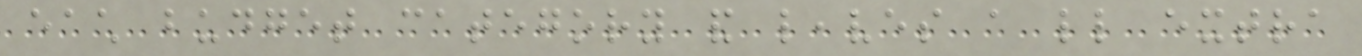each budget category and leaves a little extra
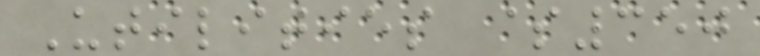Utilities $350
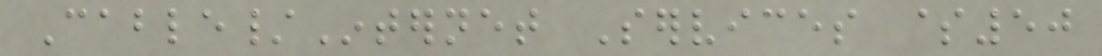Cable/Internet Services $50
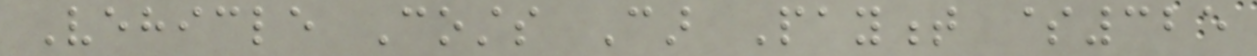Vehicle Costs Car Payment $325
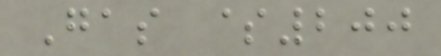Gas $200
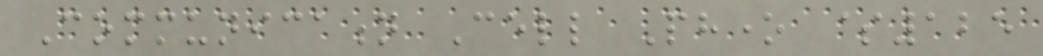Communication Cell Phone $125
